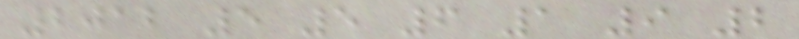2012 5 5 6 1 9 2
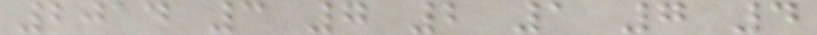2014 3 7 2 1 7 4
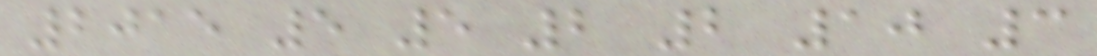2015 5 5 2 2 10 3
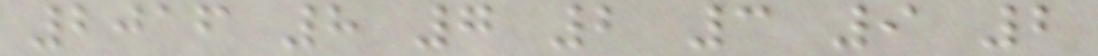2016 8 7 2 3 9 2
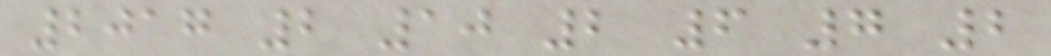2017 2 10 2 6 7 2
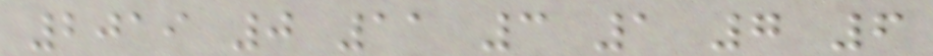2019 0 11 3 1 7 6
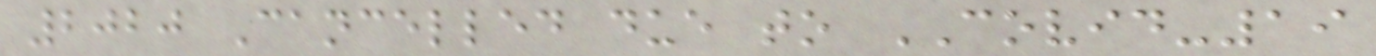2020 Cancelled due to COVID-19
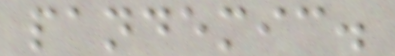pandemic.
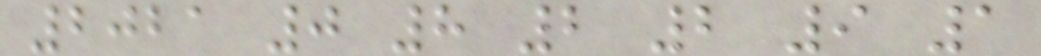2021 0 8 2 2 9 1
